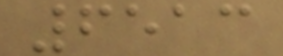6513
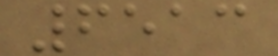6513
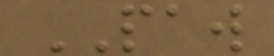PAW
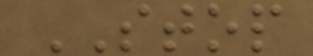STOP
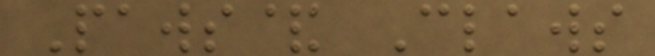Paws& Claws
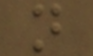n
